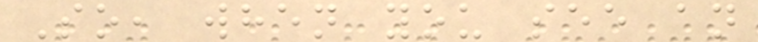So, when you see an
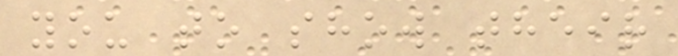you to show their
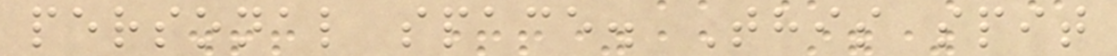personal space. This spit
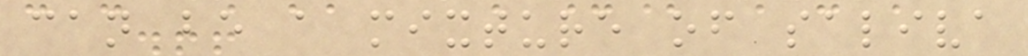can be a mixture of saliva
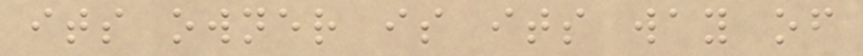its owner is its way of
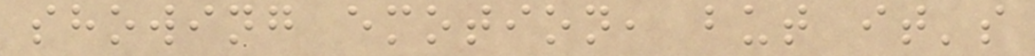showing emotion, but it's
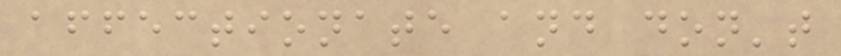affectionate and don't
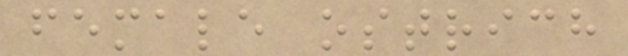female ostrich
